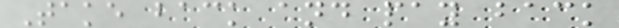Take back and pay back
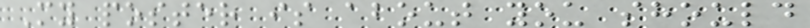My poster is about you should
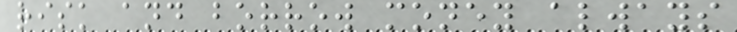risk and borrow money always
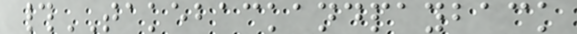#TAKEBACKANDPAYBACK
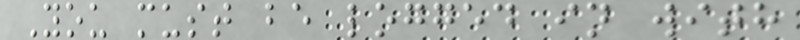You must be logged in with
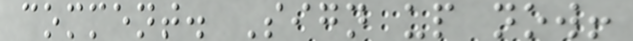comment. Sign up now!
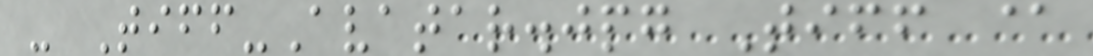- Tiff-Avatar.jpg Tiff @
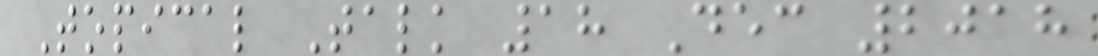Topical Talk 18 Dec 2018
